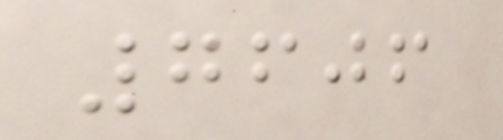7606
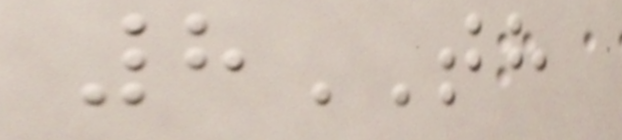8TH
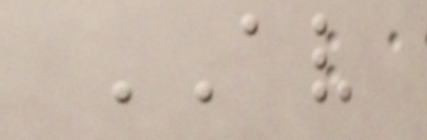AV
